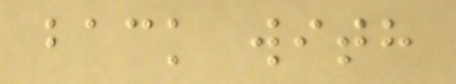back with
